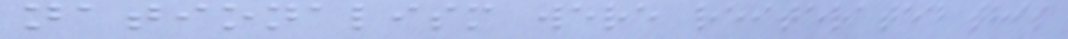nationalism were reiterated this
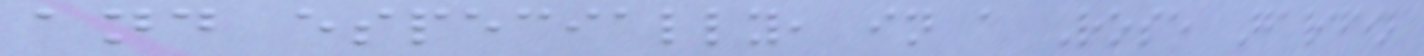and especially, in a Rose Garden
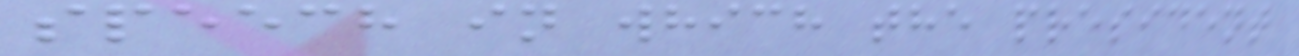speech in which the president
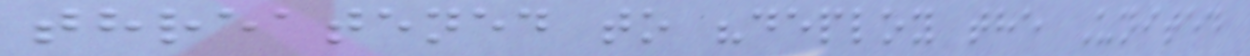threatened to "deploy the United
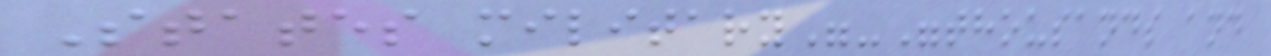States military"-"thousands and
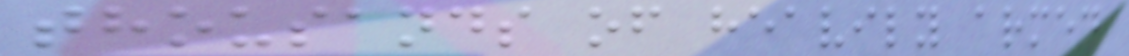thousands of heavily armed
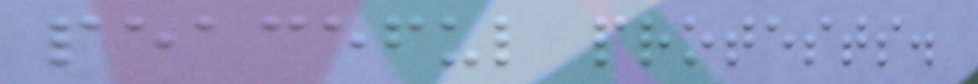peaceful protests.
